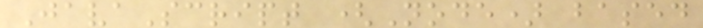JavaScript (Node) based
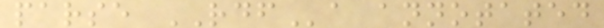parse RDFa annotated
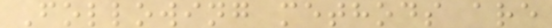Following methods are
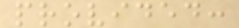provided:
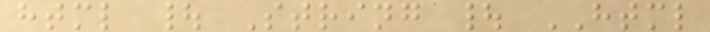html | String | HTML
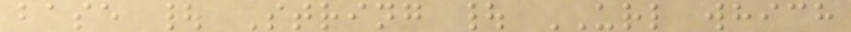base | String | URL which
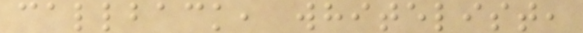callback, whitelist,
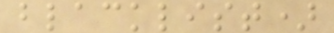blacklist)
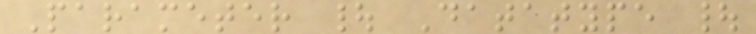Parameter | Datatype |
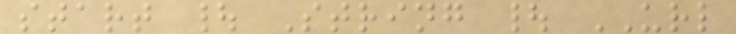start | String | URL
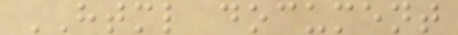HTML document
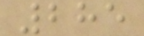285
